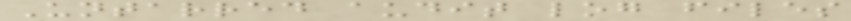Untarred audit log files
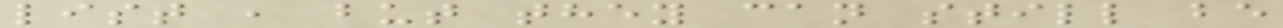list , but they can still be
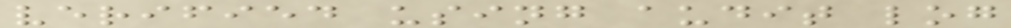verified using audit log
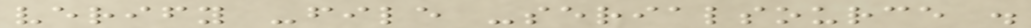verify -file -serialsource .
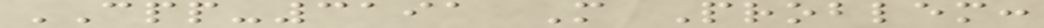CPP-3191 M Problem:
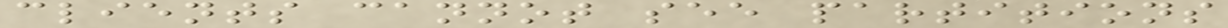clients cannot see partitions
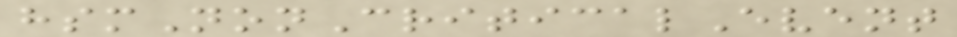hsmNonCriticalEvent
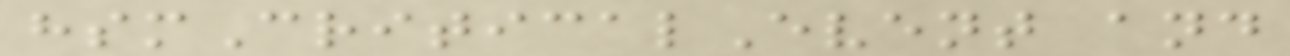hsmCriticalEvent and
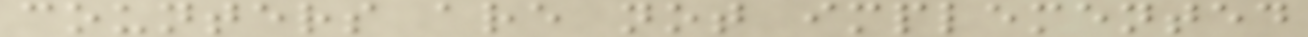counters are not implemented
